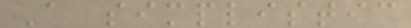A simplistic
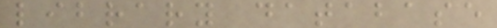library database
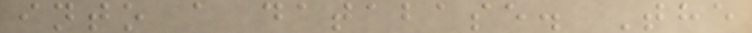into a database. The
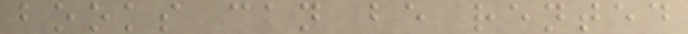books can be rented
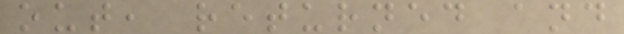out, returned and
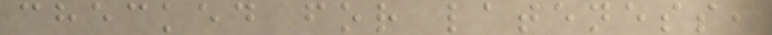checked for lateness,
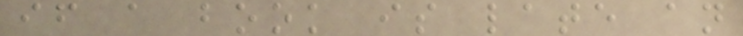if a book is late an
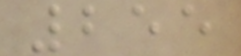255
